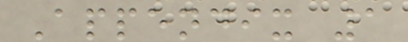Appendix 1
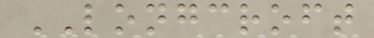LONGCROFT
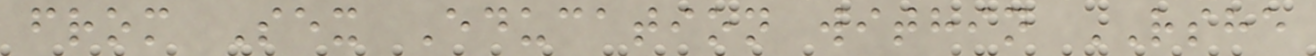from Sex Education within RSHE
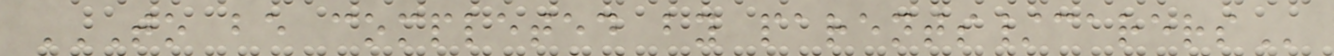TO BE COMPLETED BY PARENTS/CARERS
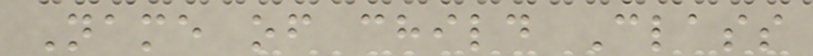Name of child Class
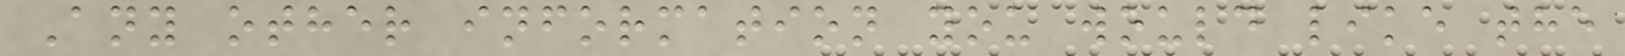Any other information you would like the
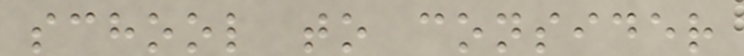school to consider
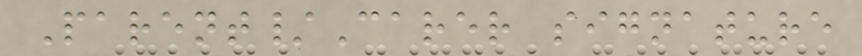Parent/Carer signature
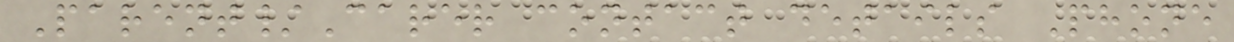Parent/Carer contact details Phone
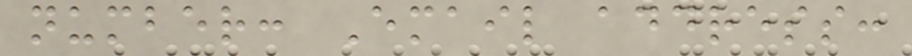number: Email address:
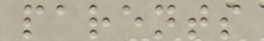parents
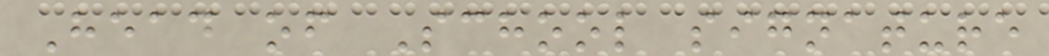Head of School signature
